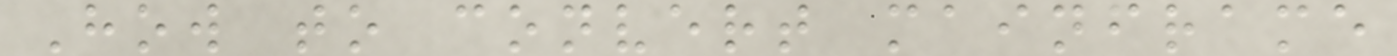How to convert mainframe
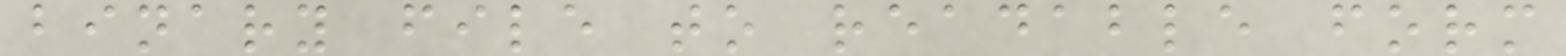binary file to readable form
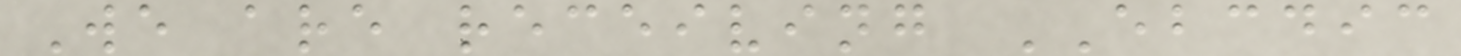We are receiving EBCDIC
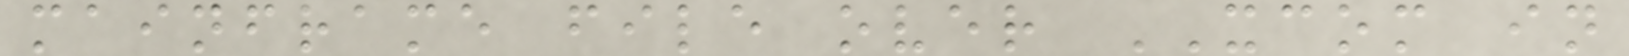mainframe file over XCOM in
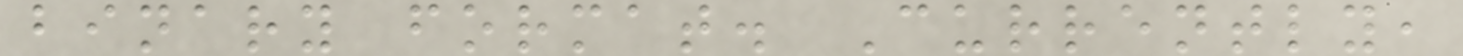binary format. Currently,
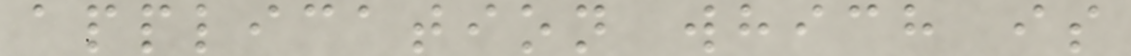application which is
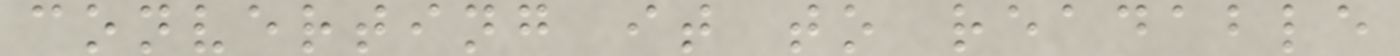converting it to readable
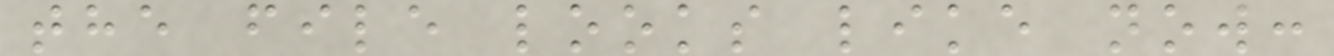the file looks like now:
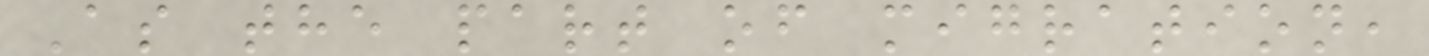As the part of migration,
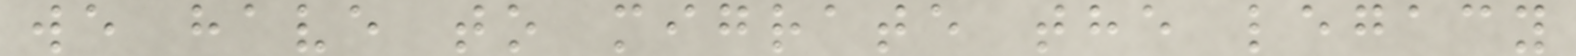we have to migrate the legacy
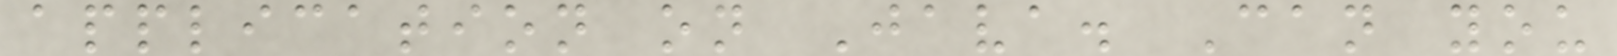application on Java. Can you
